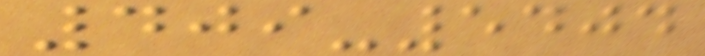409-5404
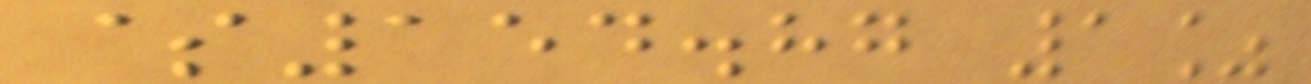$154.87 1%
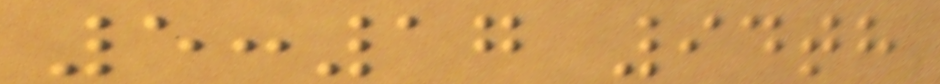5:17 94th
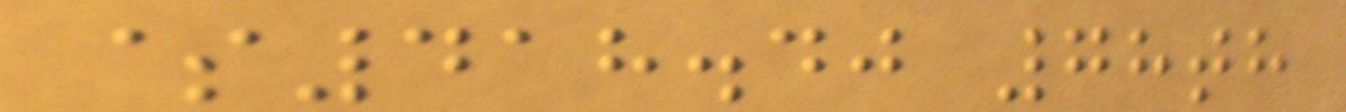$418.40 78th
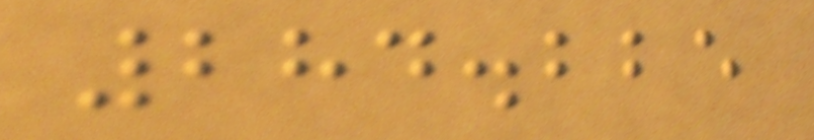284.225
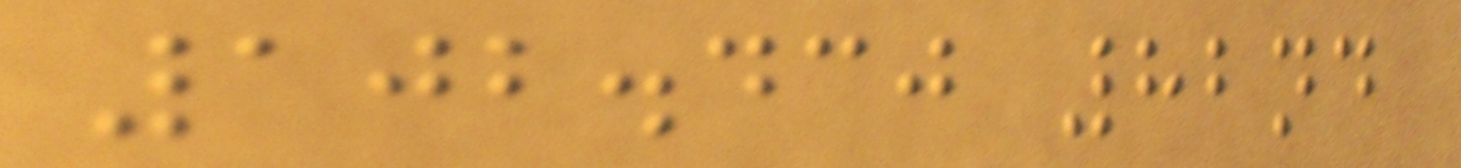102.430 82nd
